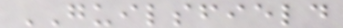GUILSFIELD
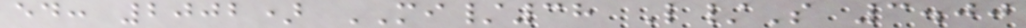ed: 2002) MI/38 L/S 3.00
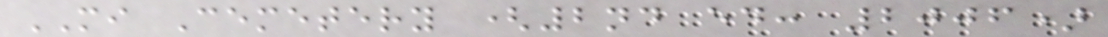MI Cemetery (2nd ed: 2006)
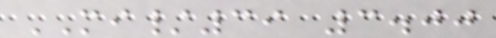MI/39 3.00
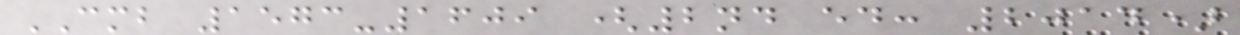CMB 1573-1609 (2nd ed: 2014)
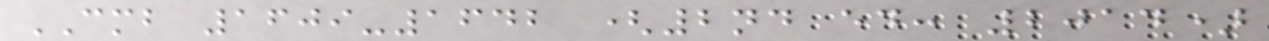CMB 1609-1642 (2nd ed: 2014)
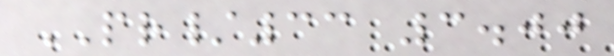PR/33 3.00
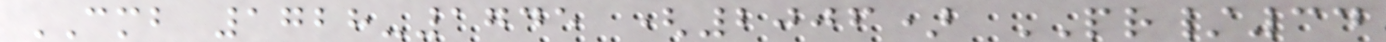CMB 1728-1745 (2006) PR/34
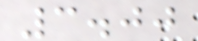3.00
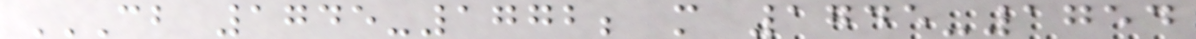CB 1745-1772; M 1745-1754
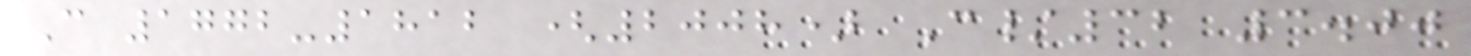C 1772-1812 (2008) C/32 3.00
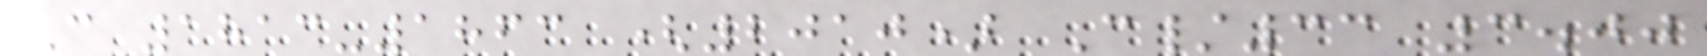C 1813-1863 (2010) C/33 3.00
